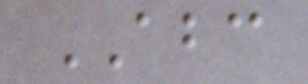ABC
